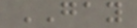GAY
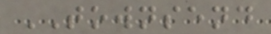TOWNSEND
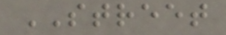STREET
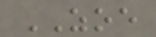ZOE
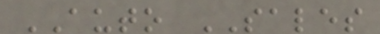AUTO SALES
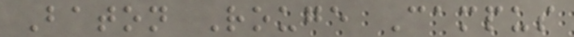Baton Rouge Campus
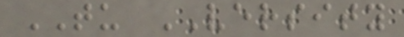TU VERSITY
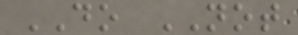DO NOT
